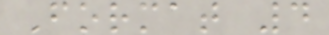Format 4
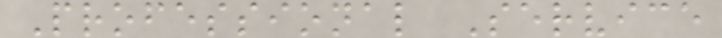Professional Service
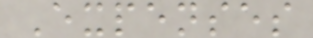Expenses
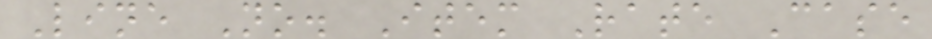Line No. Item Rate Case
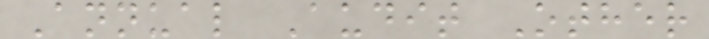Annual Audit Other
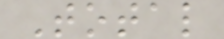Total
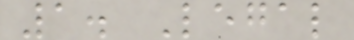1. Legal
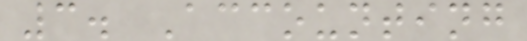3. Accounting
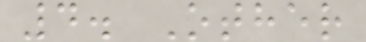4. Other
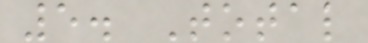5. Total
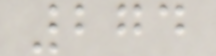274
